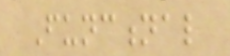Functional
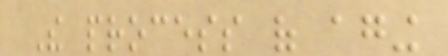The process of aging
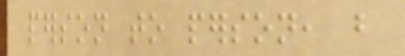person to person, but
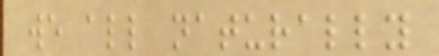we all naturally
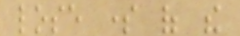lose some of the
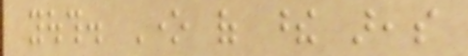youth. One of these areas
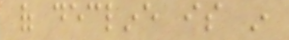of decline is in
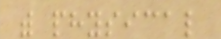with physical
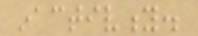inactivity.
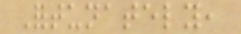Fortunately,
